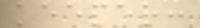keeper:
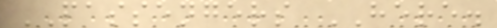PASSENGERS HERE.
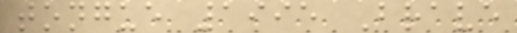tongue 1995 Brave
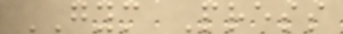GYM Press
